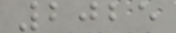2025
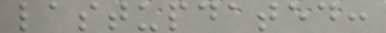lastupdated:
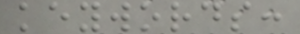keywords:
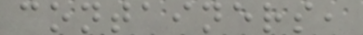containers,
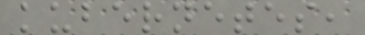kubernetes,
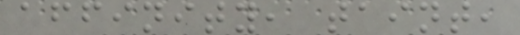affinity, taint,
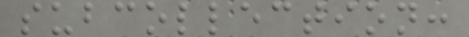subcollection:
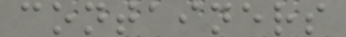containers
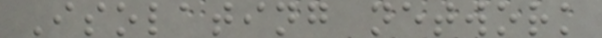Isolating network
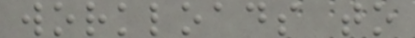workloads to
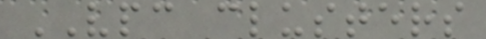VPC clusters
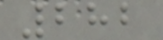282
